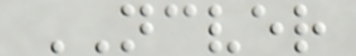NCVER
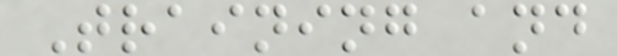Training and
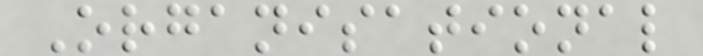Organisational
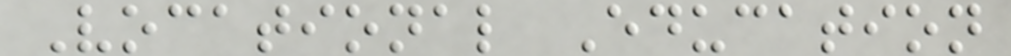Vocational Education
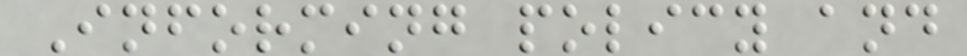Informing policy and
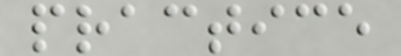practice
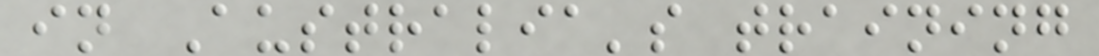in Australia's training
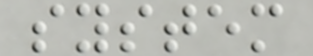system
